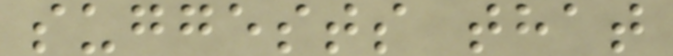suggests that
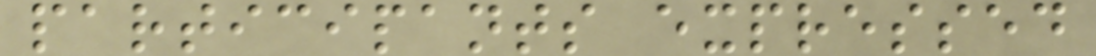participants expressed
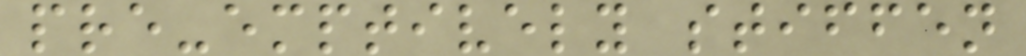pre-emptively stiffen
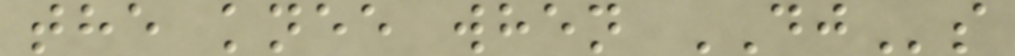the knee when DJs
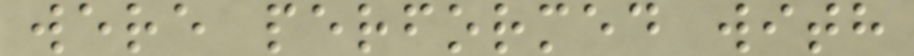were performed with
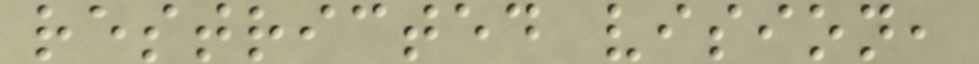restricted vision,
